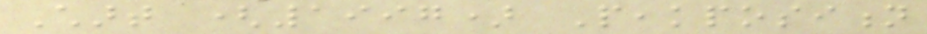Chart (1997) Peakposition
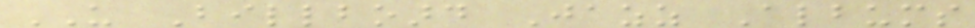US Billboard Jazz Albums
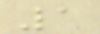1
